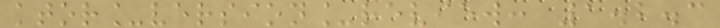ktor_version_review: 1.2.3
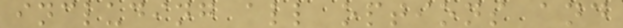including all options and
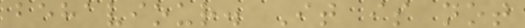behaviour. It is not
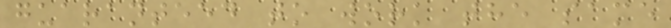guaranteed to work the same
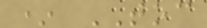* TOC
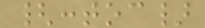{:toc}
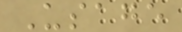Usage
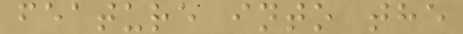feature into the
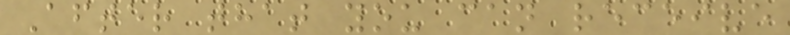After that you can receive
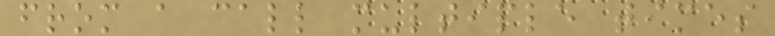from a call multiple times
